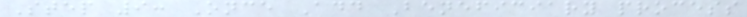Step 9: Once Add Beneficiary process
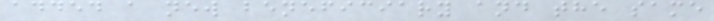added a new beneficiary and the same
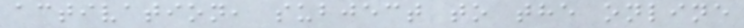activation, subject to the online
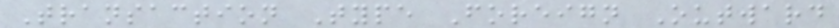Transaction Type Foreign Outward
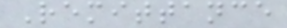Remittance
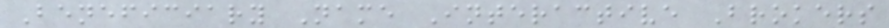Beneficiary Name Interactive Brokers
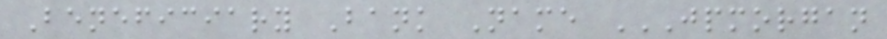Beneficiary Bank Name JPMORGAN
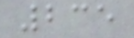235
